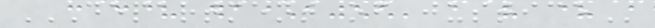DEPARTMENT OF JUSTICE
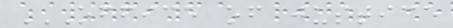OFFICE OF JUSTICE
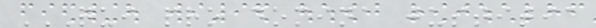QUI PRO DOMINA JUSTITIA
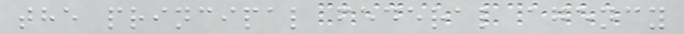the principal federal agency
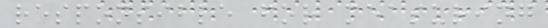responsible for measuring
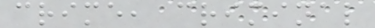crime, criminal
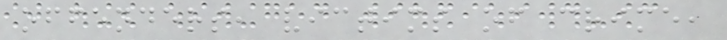offenders, victims of crime,
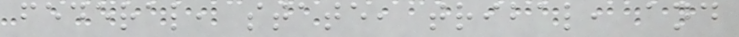federal, state, tribal, and
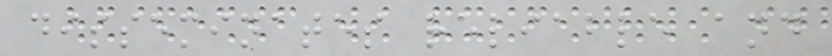disseminates reliable and
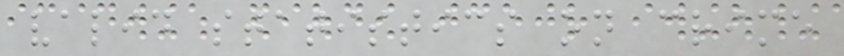valid statistics on crime
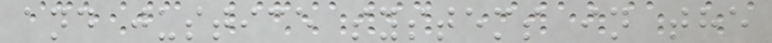and justice systems in the
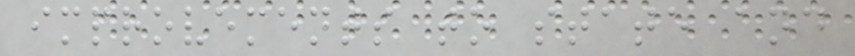improvements to state and
